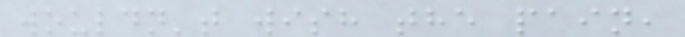wouldn't wish the pain,
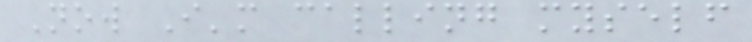Now I'm calling myself
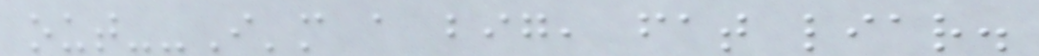out--I'm a big, fat liar.
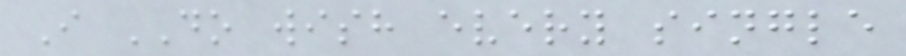I DO wish every single
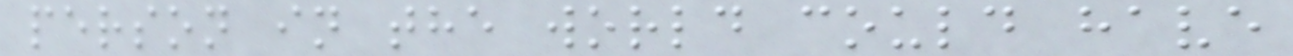person in the world could have
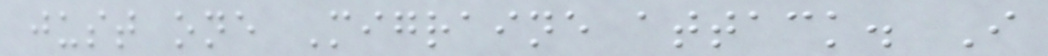just one Migraine attack. I
